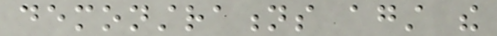demonstrations against the
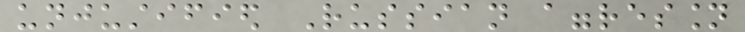unjustified Russian aggression
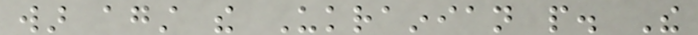war against the Ukrainian people. The
